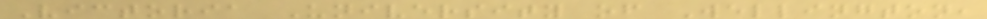Victoria University of Wellington,
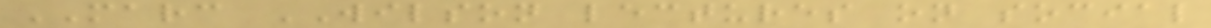MARC WILSON lectures on social
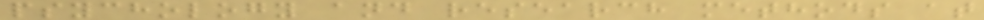psychology and research methods at
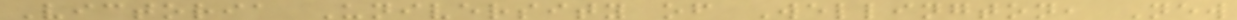Victoria University of Wellington, New
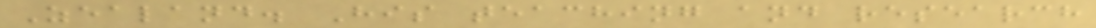Zealand. His teaching and research
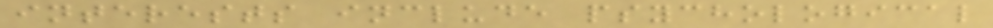interests include psychological
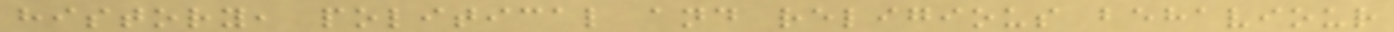history, political and religious behaviour
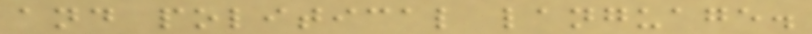and political language.
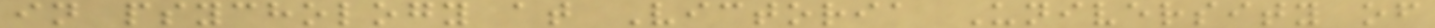in psychology at Victoria University of
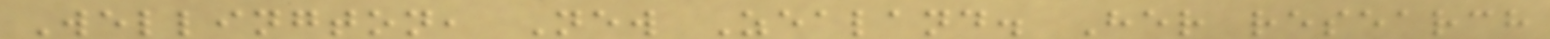Wellington, New Zealand. Her research
